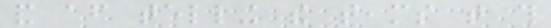and after telling the teams that this
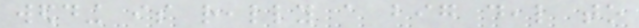wedding is really a big deal to
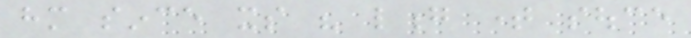him since its his long time souce
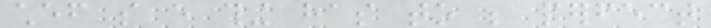chef so every thing has to be perfect
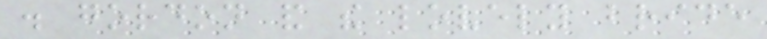. gordon and the lovely bride
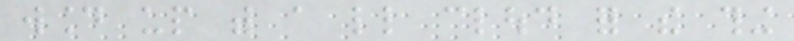wound up with a little cloud for the thing
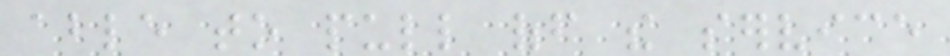able to pull off the service
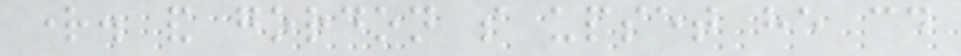right. and gordon so upset he could
